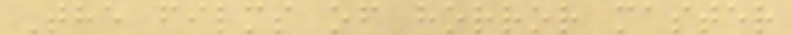The films of horror master
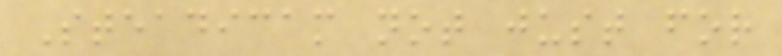Steadicam not just for
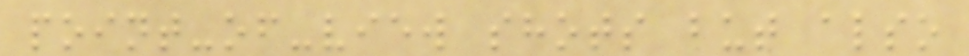point-of-view shots but also
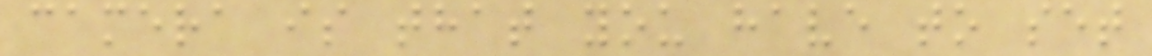camera is that you have to set
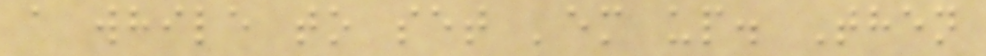a while to set 'em up. Then
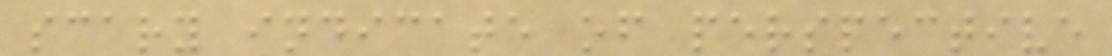scary indicate of perspective
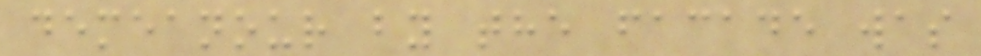demeanour by the facade was
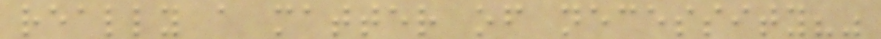really a matter of necessity?"
